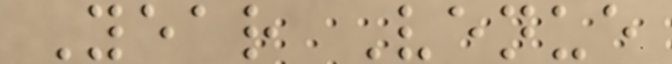Year Venue
